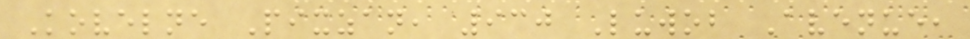Kovelne Pixzan, 930 Luwob Avenue,
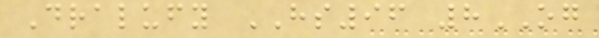Dralufy HS96 8OG
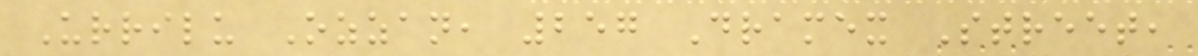Urrilu Ozzan, 257 Dramex Street,
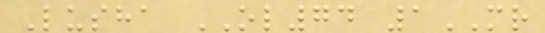Lusha OL74 1MR
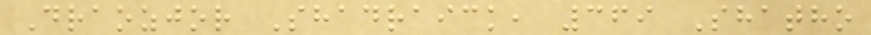Draozjor Shadraick, 369 Shatho
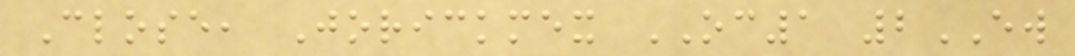Close, Jorickmex OC1 2EW
